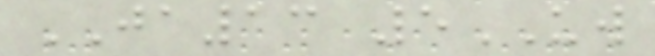JA13 5UW
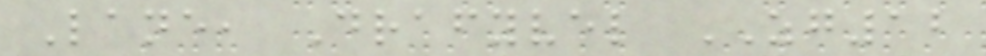Lane, Drafyvel ZG12
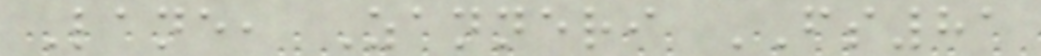Lane, Zanneri FS81
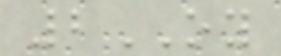2OY
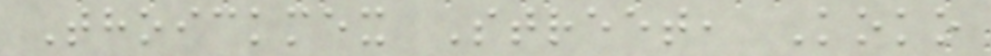Thoickmex Street, Koko
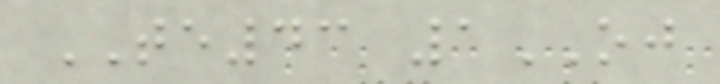TE43 1OJ
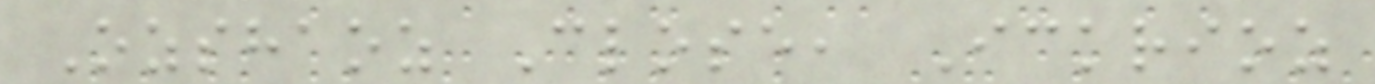Ozshaoz Close, Ickrioz
